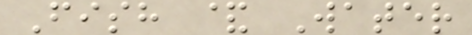Fish & Water
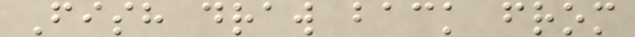Fish draw back from
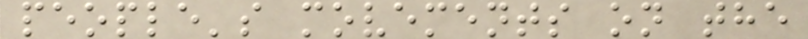people's movements on the
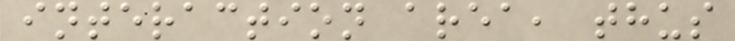interaction area, thus
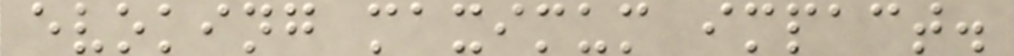evoking maximum impact.
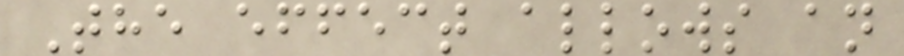The effect allows an
